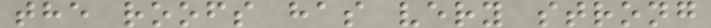the roofs has very strong
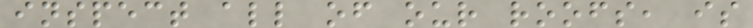inspect all of our roofs, is
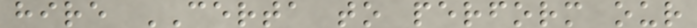hire CERTA to perform our
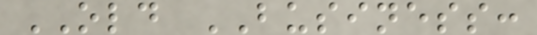OLD BUSINESS:
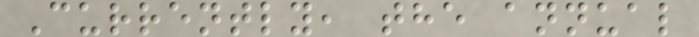Currently, the annual
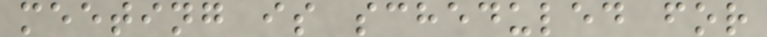meeting is scheduled for
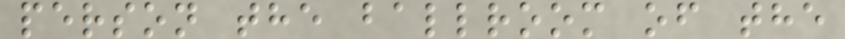person the ballroom of the
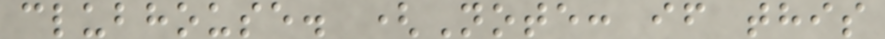clubhouse. (Note: if this
